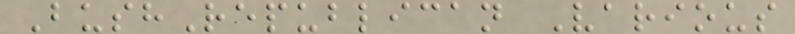BushRepublican Various
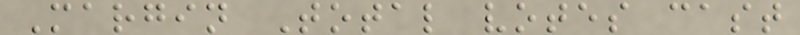Margin Total votes cast
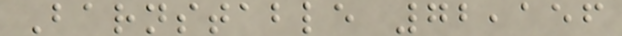Barnstable 72,156
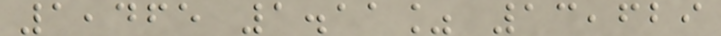1,465 1.11% 13,629
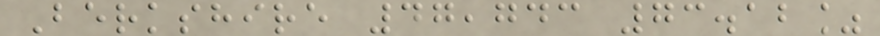Berkshire 47,743 73.12%
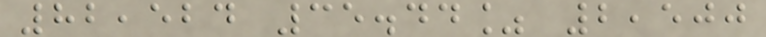82,524 35.44% 2,500
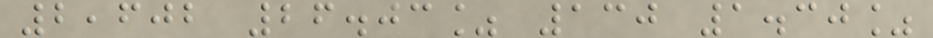2,602 26.03% 130 1.30%
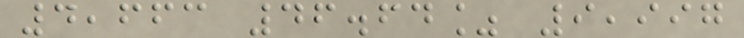4,663 46.64% 9,997
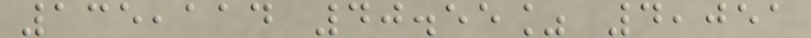135,114 40.55% 4,051
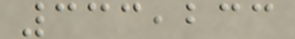333,233
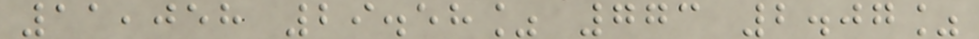11,058 29.58% 773 2.07%
